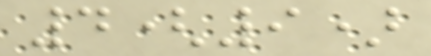4(9)
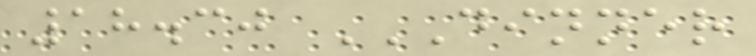18.30 DINNER
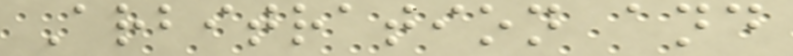Arbitration and
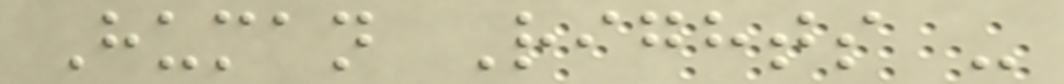Human Rights -
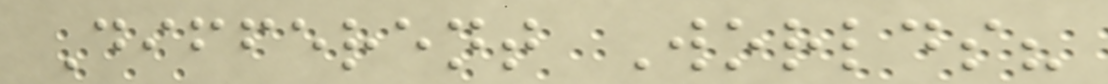Different Worlds?
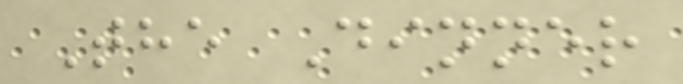The Dinner
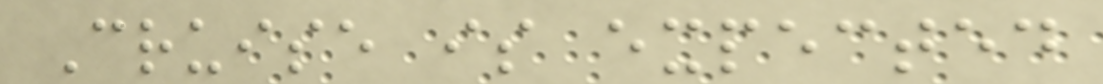Cruise is expected
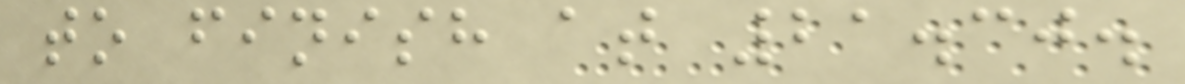to finish at 21.30.
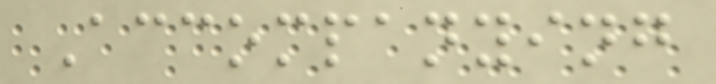Accompanying
